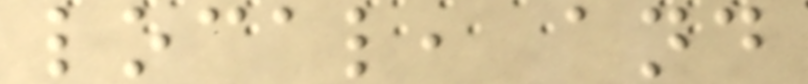local, and
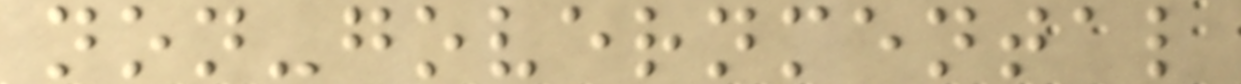non-governmental
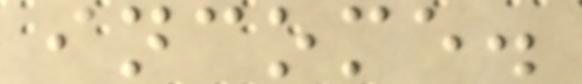income.
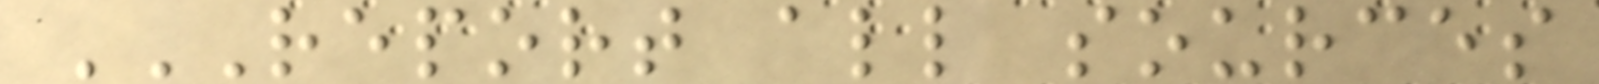REPORT ALL SOURCES
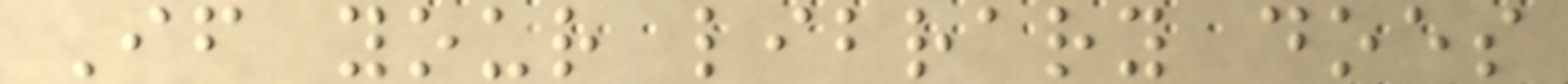If your library does
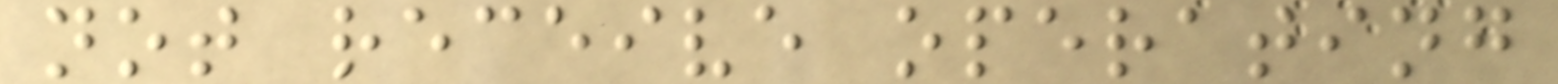not receive operating
